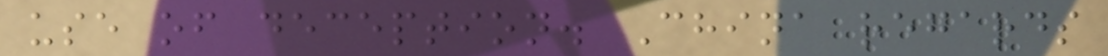use of deception. China regards
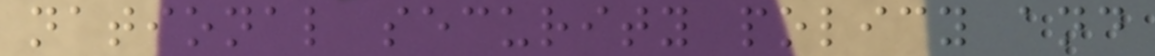national security policy and
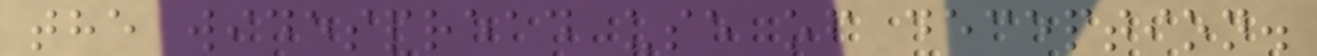the widespread use of deception.
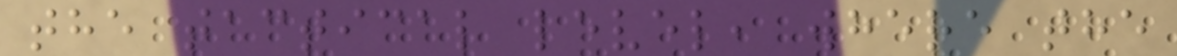the tactical level, where the
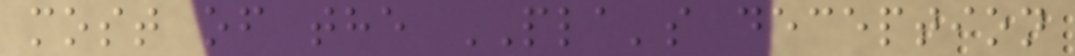most of the PLA's deception
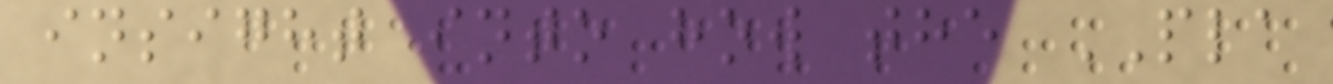insight into how the PLA
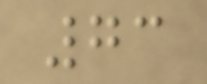73
